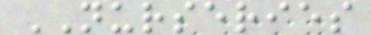NURSERIES
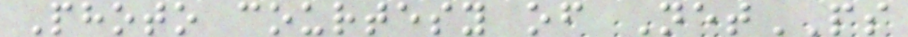Photo courtesy of NetPS
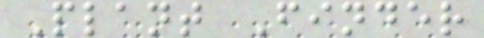Plant Finder
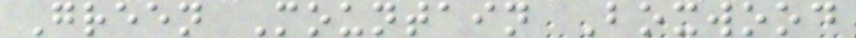Green Mountain Boxwood
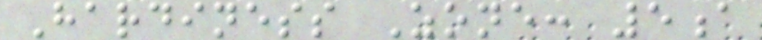Hardiness Zone: 5a
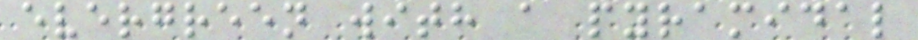evergreen with a pyramidal
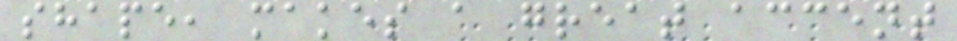shape, makes a great accent
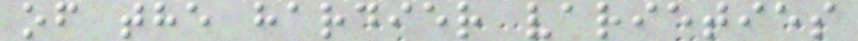of the hardier varieties
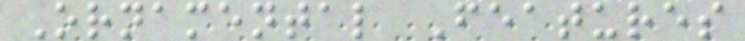Ornamental Features
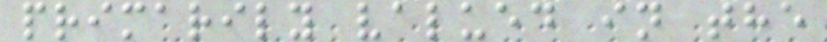primarily valued in the
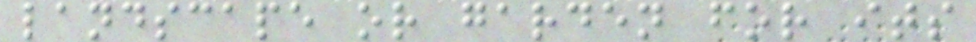landscape or garden for its
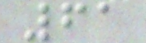61
